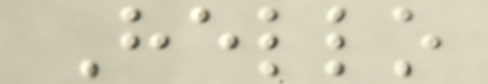Hello
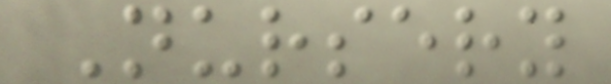Nursery
